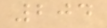204
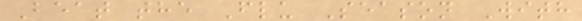Beat the Flu Season With
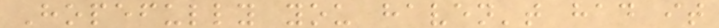Hopefully you haven't had it
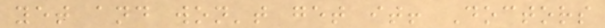yet and won't get it! Doctors
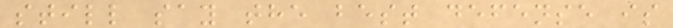still say the best defense is
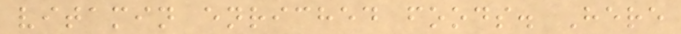vitamin enriched foods. Here
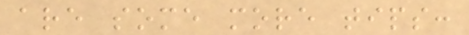are some more tips:
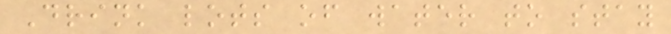Drink lots of water to stay
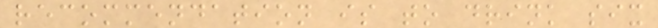recommendation is to drink six
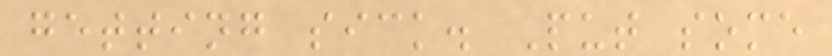getting sick. Put some
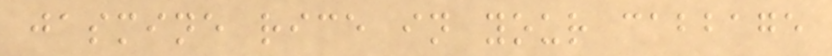jasmine rice in your cabbage
